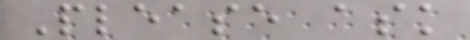Please ask
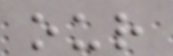our
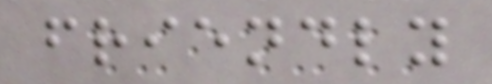friendly
